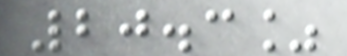20.3%
